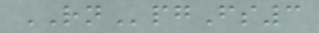RNpgFs3
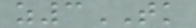z3TK
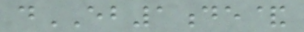dEB1de&
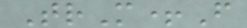TrM+F
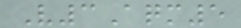V3Aqm5
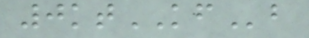0ktKFb
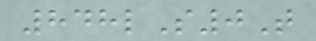848lS0T
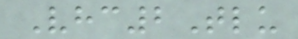Vhc2Tlu
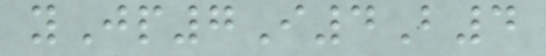yJp7I4B4
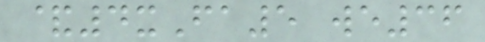&4xFa5 we36
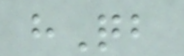hQb
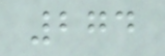274
